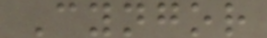Cyngor
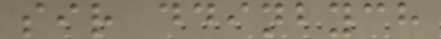sir ddinbych
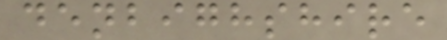denbighshire
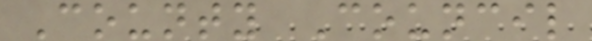County Council
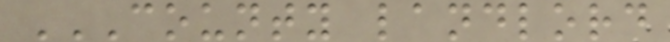COUNTY LANDLORD
